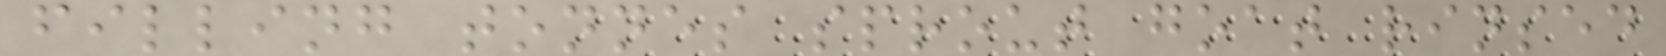filling tonnes sprout goat rinsed
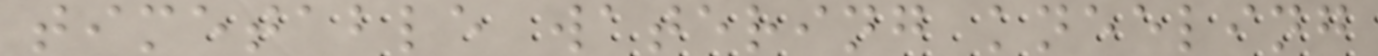timetable watering kneeling
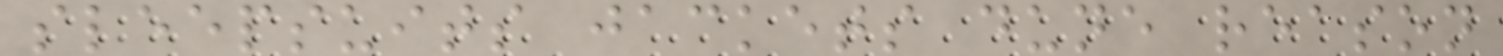sleepsuits jackets dune reason
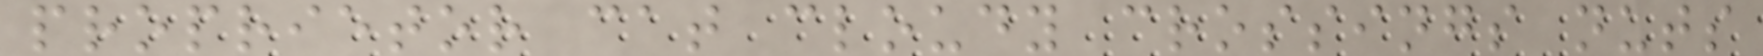proprietor cat cloudy crossings nuts
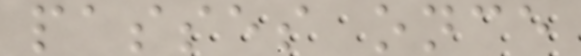passes once
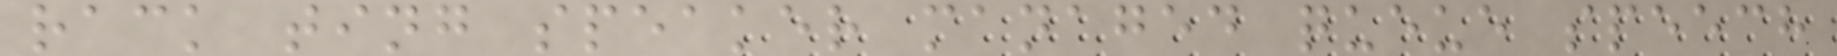rack ting speaker managed queue speech
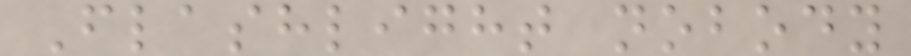Flashlight nobody
